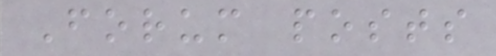Forum posts
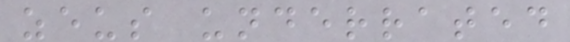zeus underrated
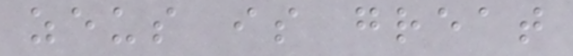zeus is great
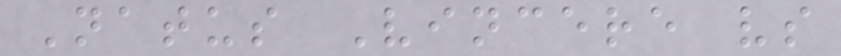Natus Vincere vs
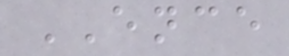ENCE
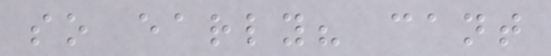so early? cant
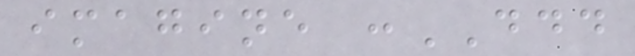imagine :DDD
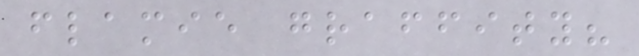flamie graffity?
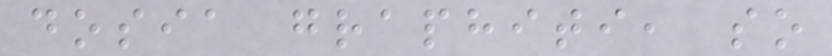dosia graphiti, so
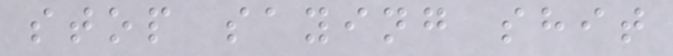stop saying shit
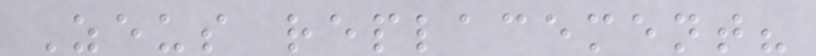Zeus replacement?
